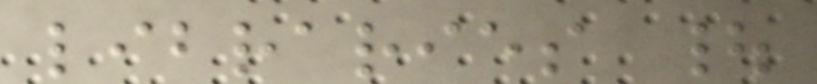libraries |
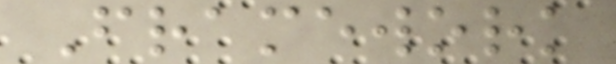Framework
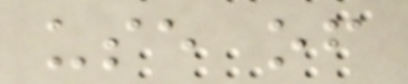use of
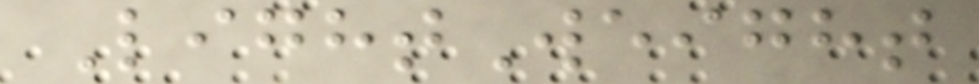LightWeight
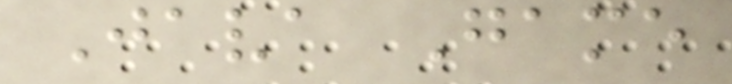Java Game
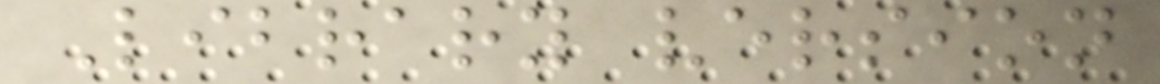Library version
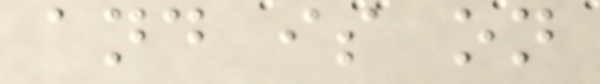and is on
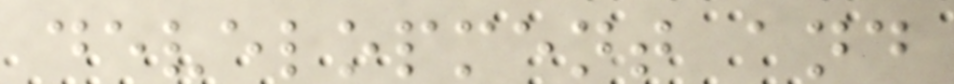development and
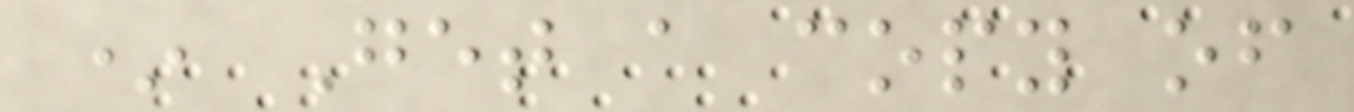* Get a copy of
